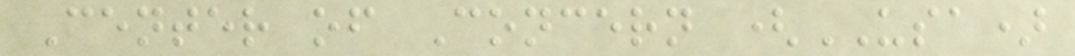Center of Concern (USA)
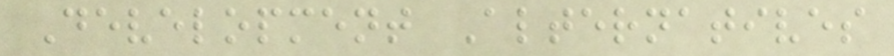Development Alternatives
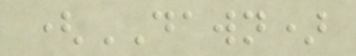(DAWN)
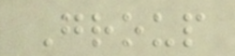Group
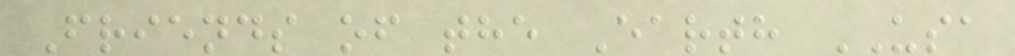Friends of the Earth USA
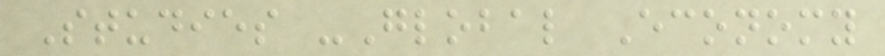Studies -Global Economy
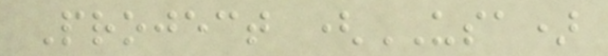Project (USA)
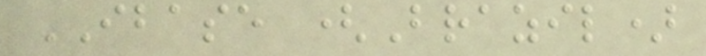IBASE (Brazil)
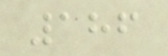186
